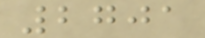2701
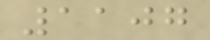1107
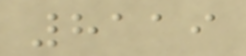8119
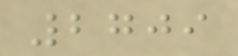2709
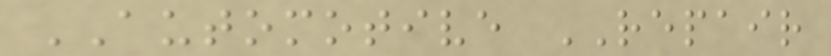AUTOMOTIVE REPAIR
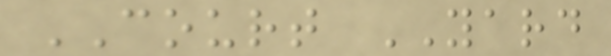COURT YARD
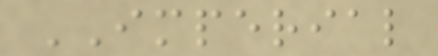IMPERIAL
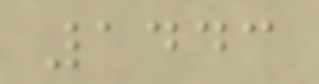1443
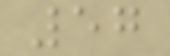57
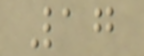17
